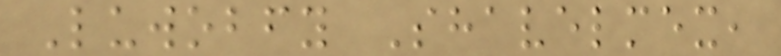Luwobfy Shavelmex,
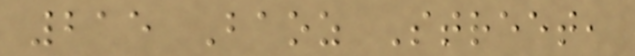215 Baoz Street,
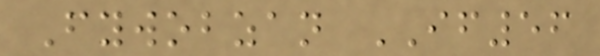Fywobzan IF56
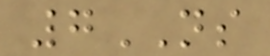7NS
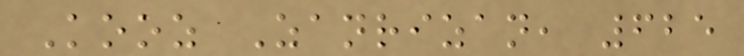Kooz Zanrizan, 625
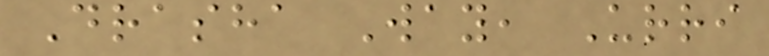Drasha Way, Urri
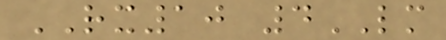RX10 4LM
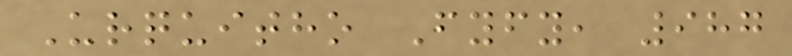Urquitho Fyfy, 987
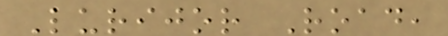Lurijor Road,
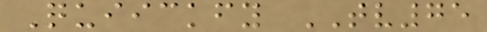Quiickfy TV75
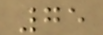75
